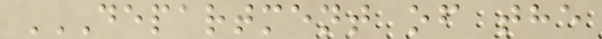DEPARTMENT OF THE
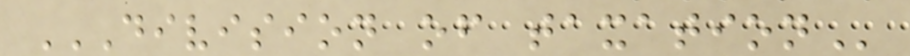DIVISION OF TAXATION
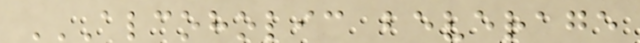ALCOHOLIC BEVERAGE
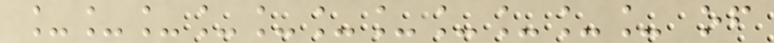___________ of
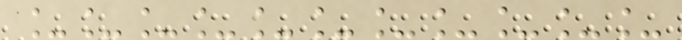___________
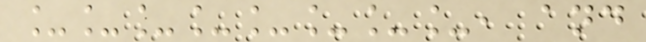________, and
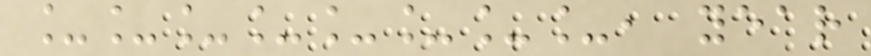________, year
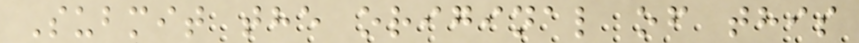Submit the original of this
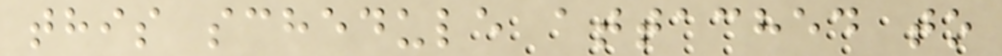this schedule attached to
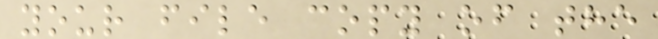your file copy of the
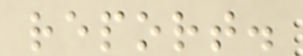report.
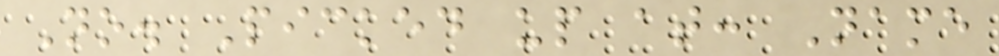No. Picked up at: Name
